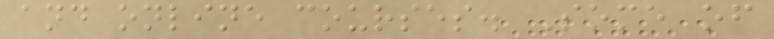and online courses. Some of
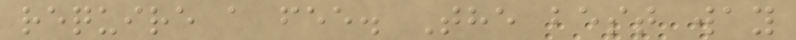require a fee. The best way
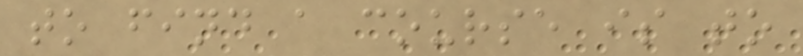to find a course is to
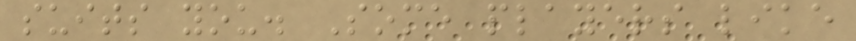suits you. Some players like
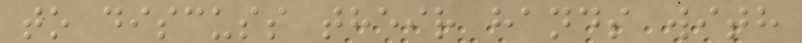to discuss their hands with
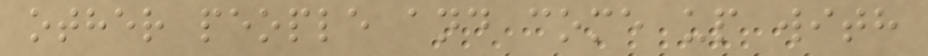other people and come up with
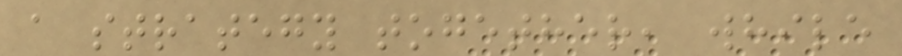a strategy together, while
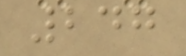247
